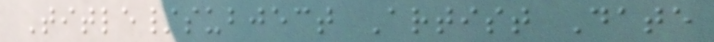Title/subject Artist Date
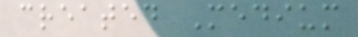created Medium
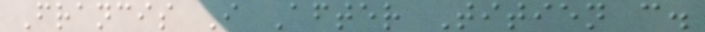Francis I After Titien c.
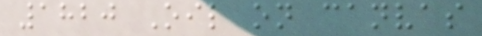1820 Oil on canvas
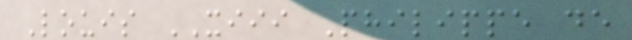Louis XIII Philippe de
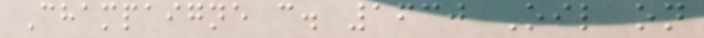Champaigne c. 1630 Oil on
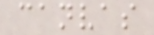canvas
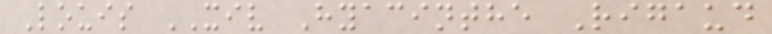Louis XIV Hyacinthe Rigaud
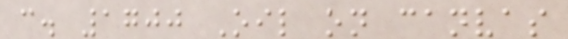c. 1700 Oil on canvas
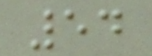54
